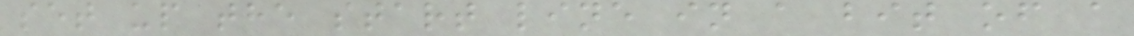set up the start line in a bit of a
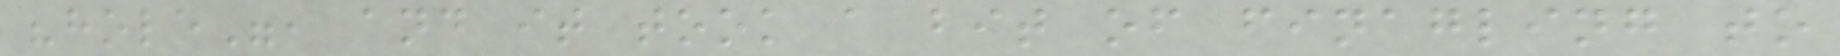"hole", and it took a bit of finagling to
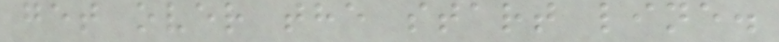get over the start line.
